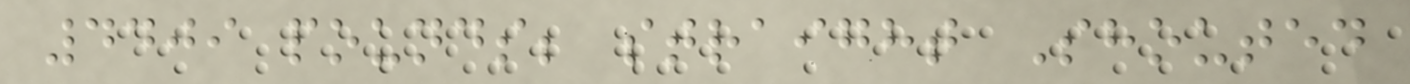4409 pounds; straight Shouted
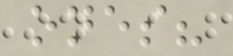ones?
